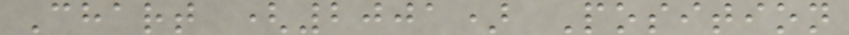Chart (2001) Position
